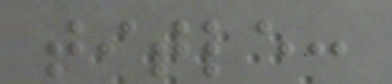title:
